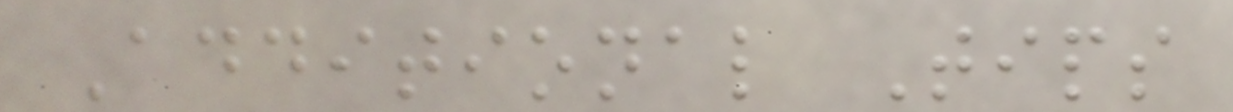Additional Tips
